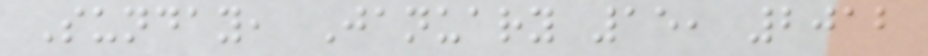Sunday, January 15, 2012
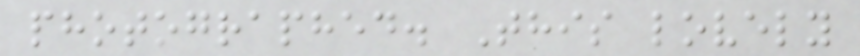photographed. This lovely
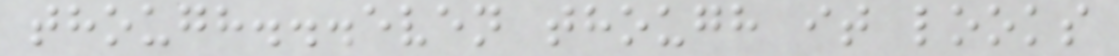though...even though it looks
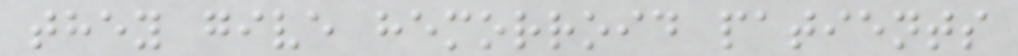they give hemorroid patients
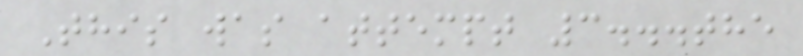This was attempt 3...the
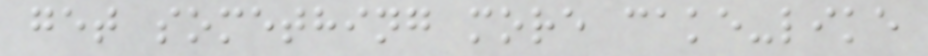get something more cake-like
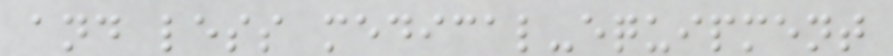and less medical-equipment
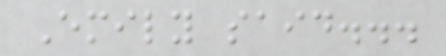Emily said...
